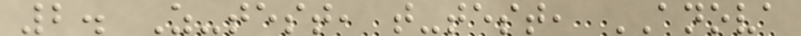2. Z-test, t-test, ANOVA
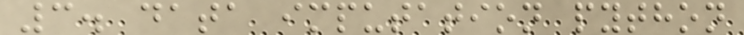3. data imputation python
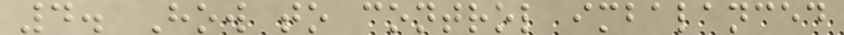4. How to control imbalanced
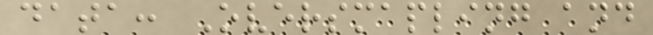data: Oversmapling and
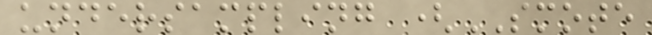undersampling (SMOTE
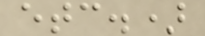etc.)
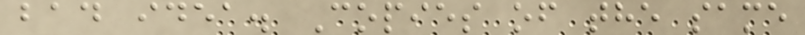bad idea. Copies of the same
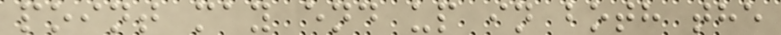point may end up in both the
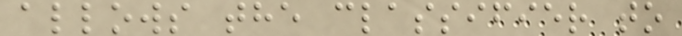allows the classifier to
